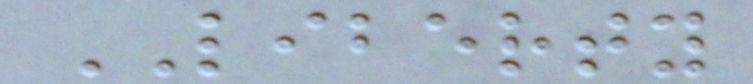LIBERTY
